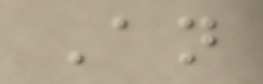An
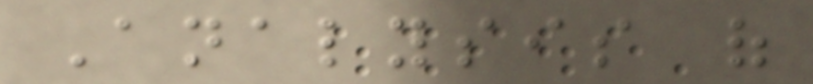Analysis of
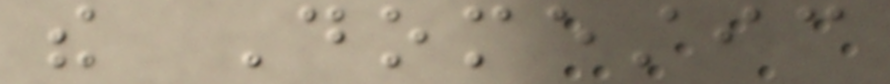the Domestic
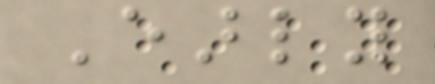Early
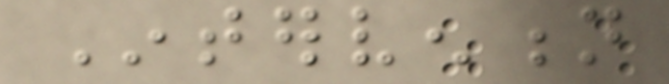Intervention
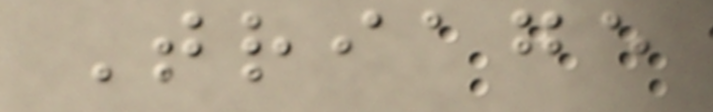Triage
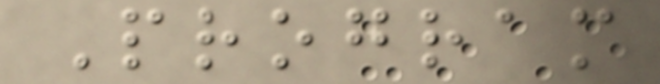Program
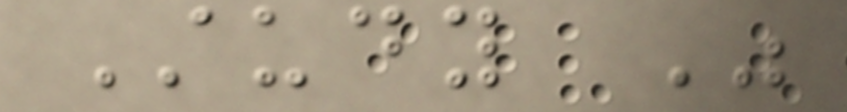Study Was
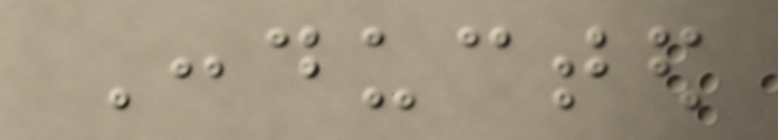Conducted
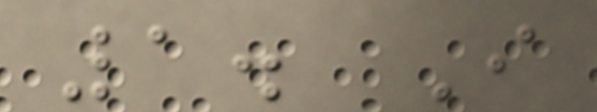1. I
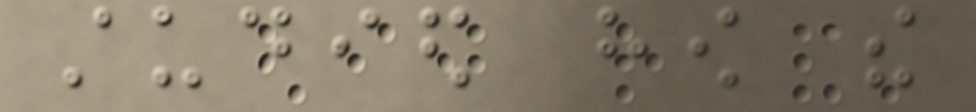studied how the
